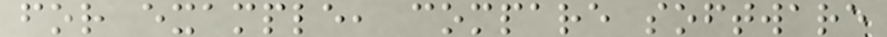for example, compare software
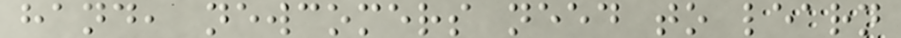hand, newcomers need to learn
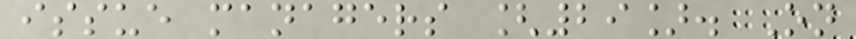issue managers [29]. On
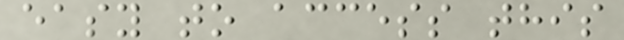easy to access this
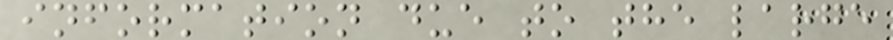information due to the large
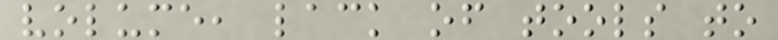volume, lack of tools to
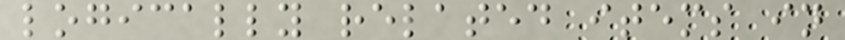logically related items in
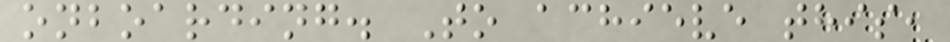onboarding. To achieve this,
